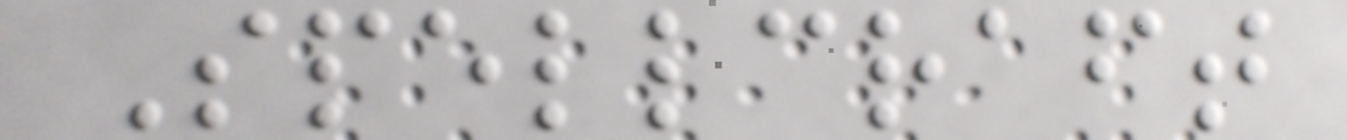Spellcraft
